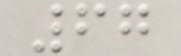67
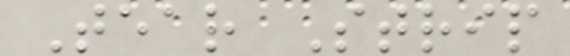Tear Strip
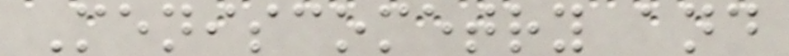Meniscometry and
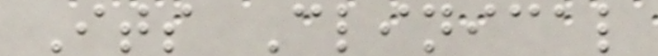Its Clinical
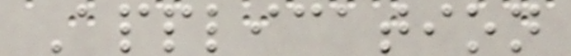Application
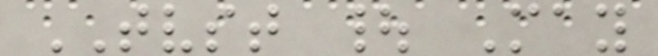TVST | May
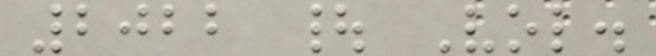2022 | Vol.
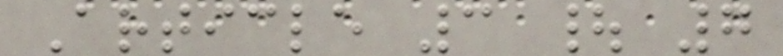Article 3 | 7
